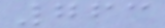763
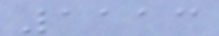1113
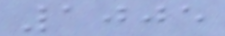1005
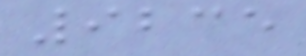9235
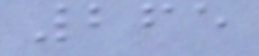265
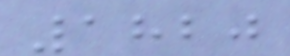1820
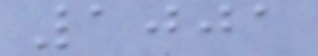1001
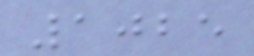1025
